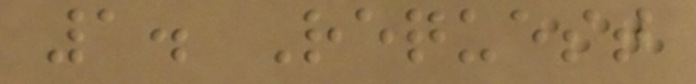1. Request
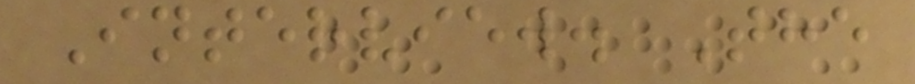Interview. The
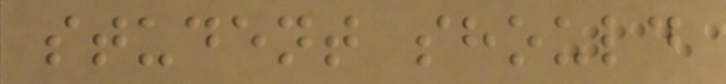student should
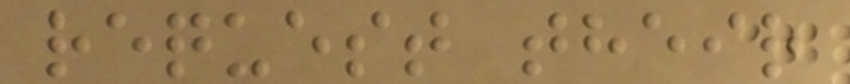request their
